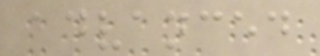advanced
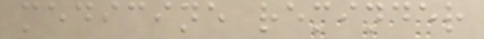medicine reminder
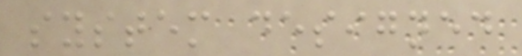system designed
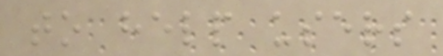to help users
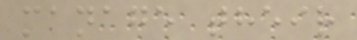manage their
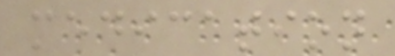medication
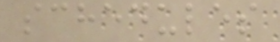schedules
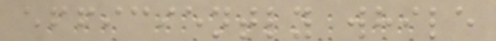efficiently while
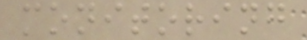monitoring
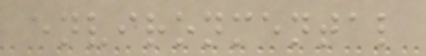environmental
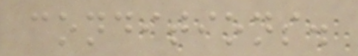conditions.
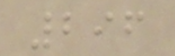296
